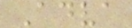Adva
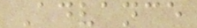Advance
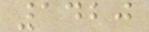1420
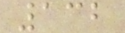132
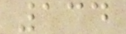134
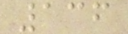136
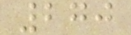270
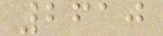2610
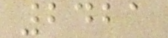2421
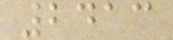2413
